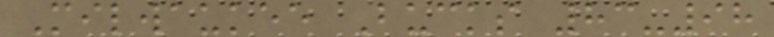Milwaukee Bucks 83-98
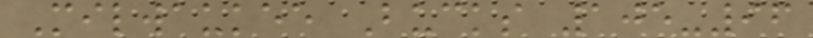Milwaukee Bucks 105-96
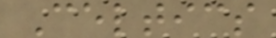Celtics
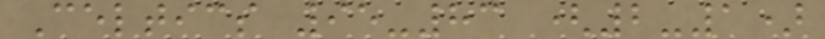Celtics 95-83 (2-1)
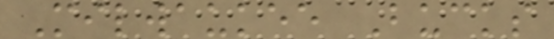Milwaukee Bucks
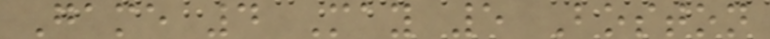Game 4 May 5 Boston
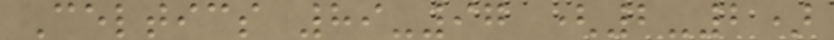Celtics 89-97 (2-2)
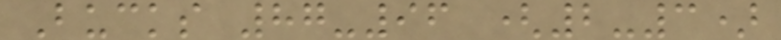Bucks 87-96 (2-3)
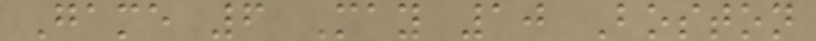Game 6 May 10 Boston
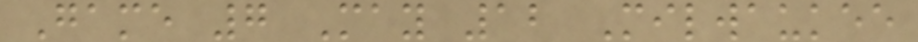Game 7 May 12 Milwaukee
